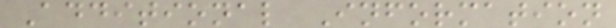Additional Information
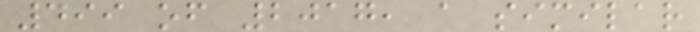499 of 2017, a similar
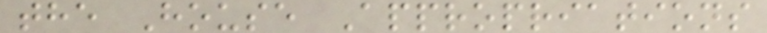the House Appropriations
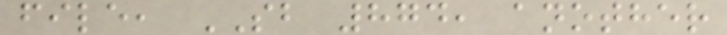file, SB 874, another
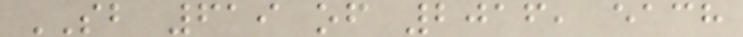SB 619 of 2016, each
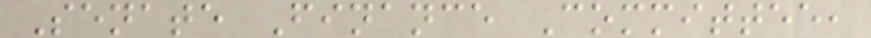Senate Finance Committee,
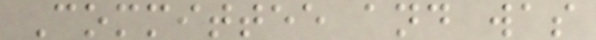Committee and was
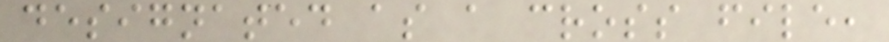designated as a cross file,
